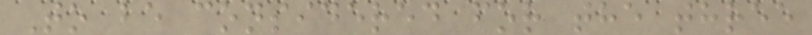To be considered for the three
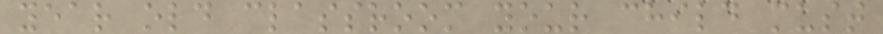year old classroom your child must
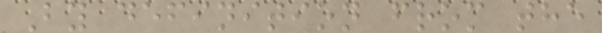By definition from the
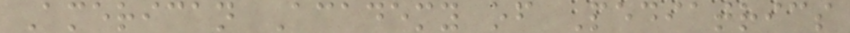American Academy of Pediatrics
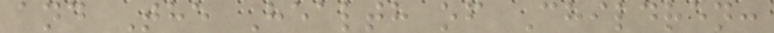and The Health of Children:
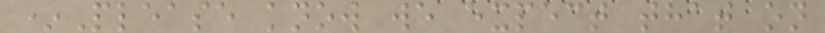*Please know we expect that on
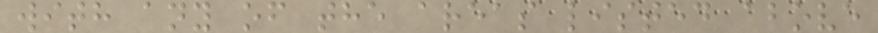with any of the areas listed above
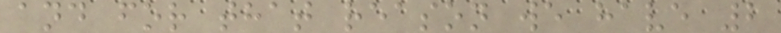and for that reason we have 2
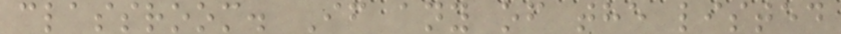classroom. If any of the listed
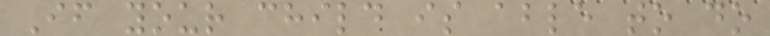If your child is able to do
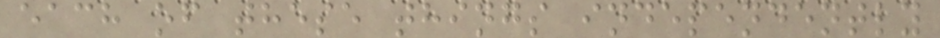each of these things independently
